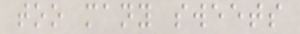too many sweets
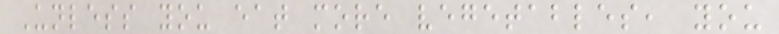Unless you eat more vegetables, you
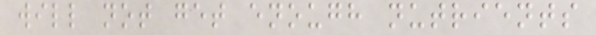will not get enough nutrients
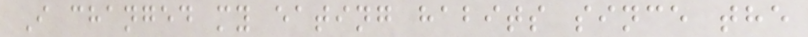I changed my eating habits since the
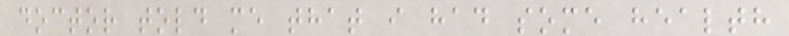doctor told me that i had some health
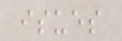isues
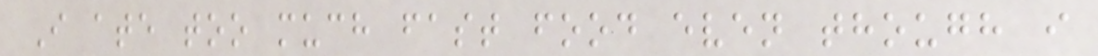I ate too much fast food even though i
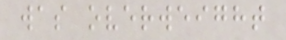was overweight
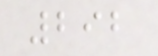292
